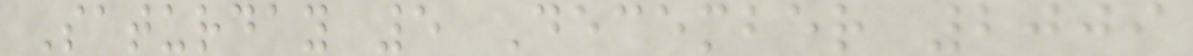Saturday 5 December 2009
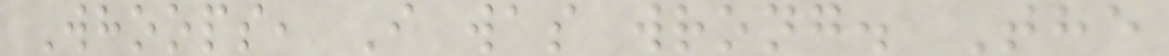Whoops, I was wrong. The
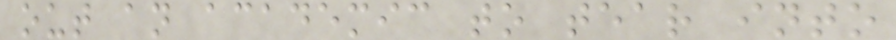out an academic to tear into
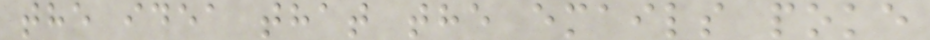the idea that the emails poke
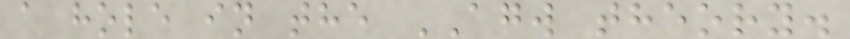a hole in the AGW theory.
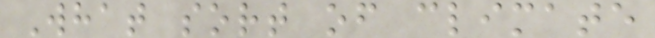What sort of climate
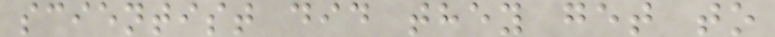scientist did they get to
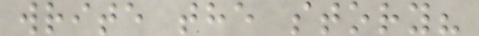write the story?
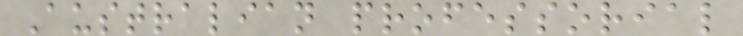Australian professorial
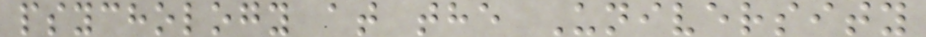psychology at the University
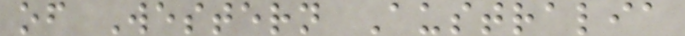of Western Australia
